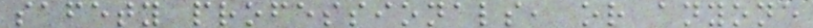safety professionals, or anyone
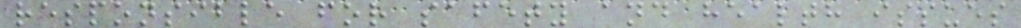responsible for safety and health issues
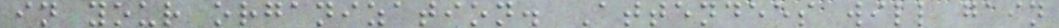in your organization. Attendees will gain
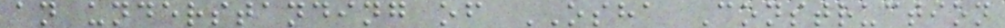an understanding of OSHA Construction
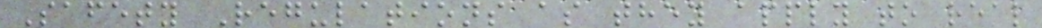Safety Regulations as they apply to real
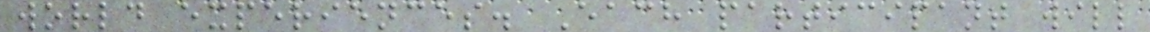world experiences. Each participant will
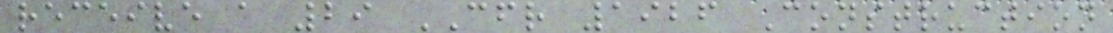receive a 29 CFR 1926 Construction
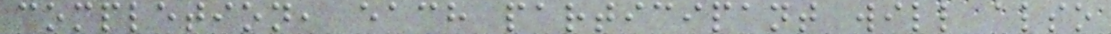completion, each participant will also
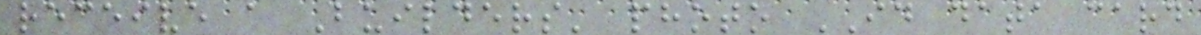receive a Builders' photo ID data card
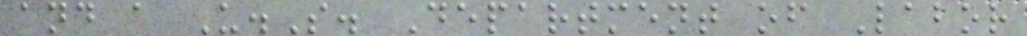and a U.S. Department of Labor
